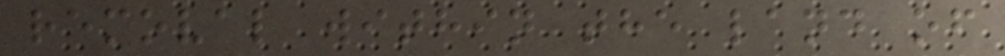removal within the land of
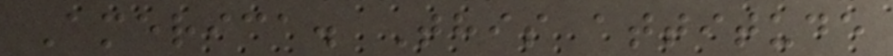America. This attitude
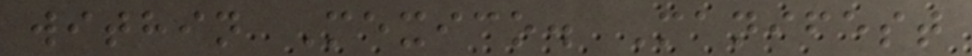within Mexico. Manifest
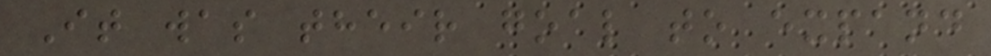It was their goal to expand
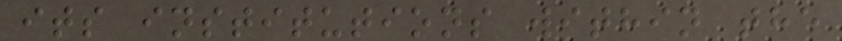its institutions within the
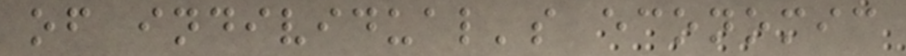of individual's economic
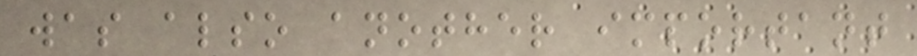was also another important
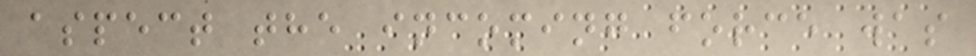aspect the incoming force was
